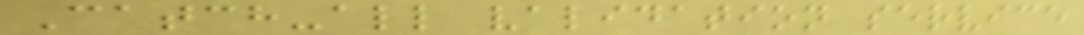Catch-all validation service
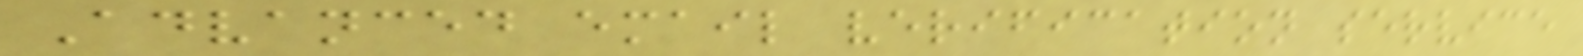Advanced email verification service
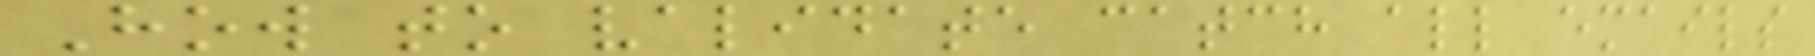How to validate catch all emails
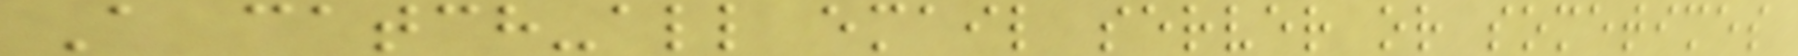A catch-all email server or sometimes
